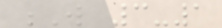W 3-1
